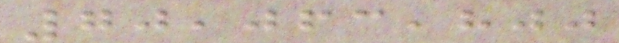70,063,800
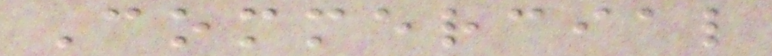Commercial
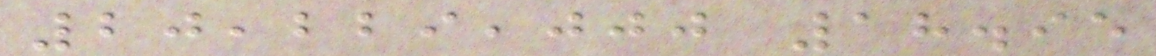20,229,000 18.95
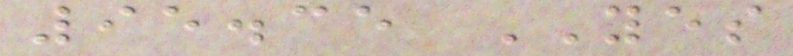95.35 YES
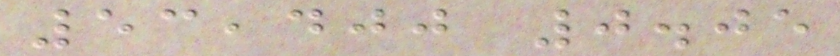53,400 0.05
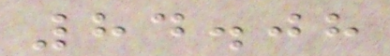84.08
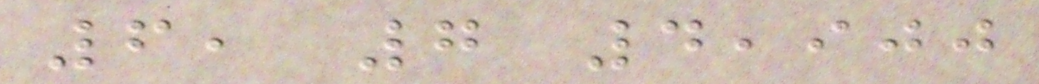6, 7 4,900
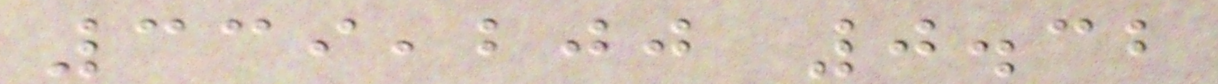339,200 0.32
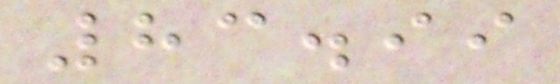83.99
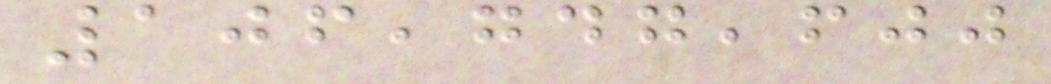106,747,600
